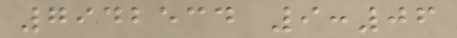7942534 9:06
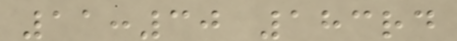11:30 183rd
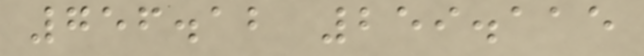756.12 259.115
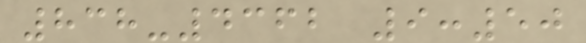838-4362 9:50
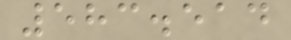583.514
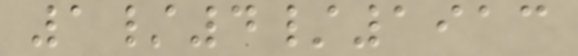1/4/1913
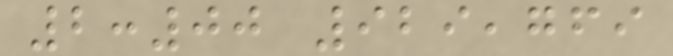2:00 929,769
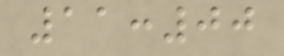11:00
